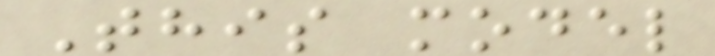This model
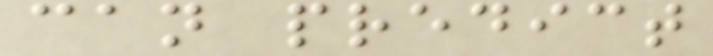can predict
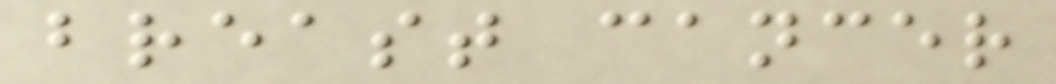breast cancer
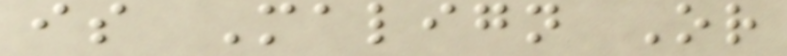is Malign Or
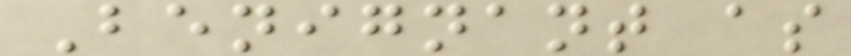Benignant as
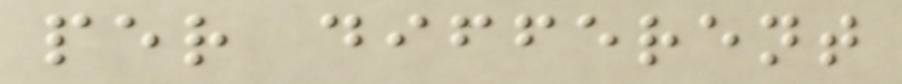per different
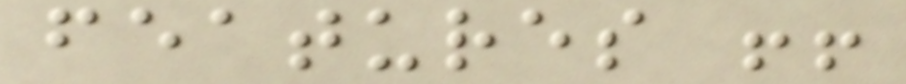features !!
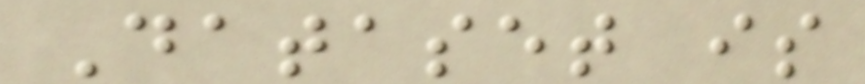Dataset is
